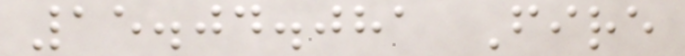15.04.081 Fire
